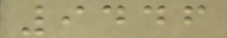9446
